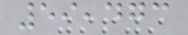59,473
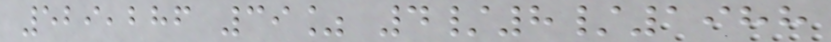529,286 39% 4/8/1988
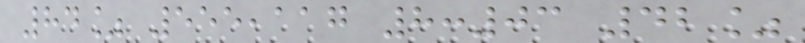84% 555,117 8:03 42%
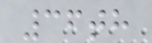36th
